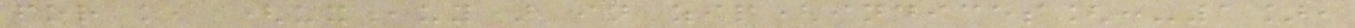for k, (ux,uy) in zip(indices[:-1],
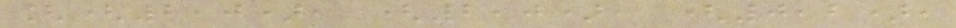[(2,0), (2,0), (0,2),
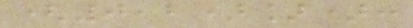(0,2)]):
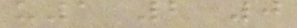u1 2 0
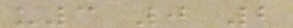u3 0 2
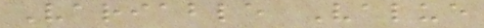Variable Value
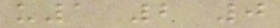u1 2 0
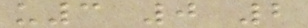u3 0 2
